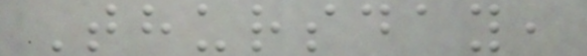Thursday,
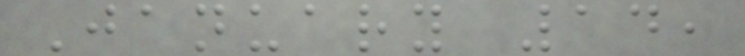January 14,
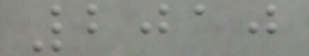2010
